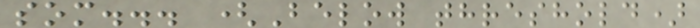som... (Below threshold)
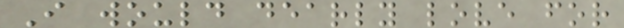I would dearly love for
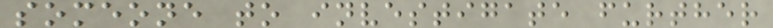someone to investigate further
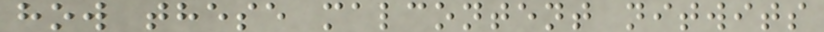how these malcontent nitwits
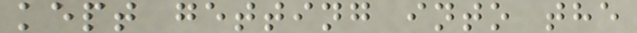kept getting into the
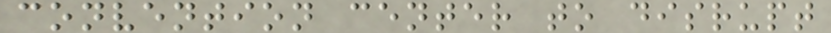convention center to disrupt
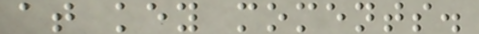at key moments.
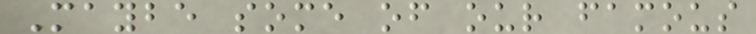Maybe some of our famous
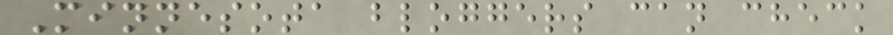Minnesota bloggers can check
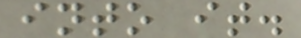into it.
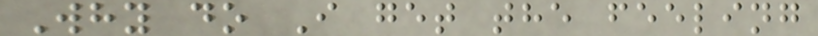Why do I get the feeling
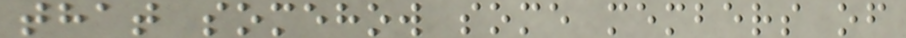that somehow some members of
